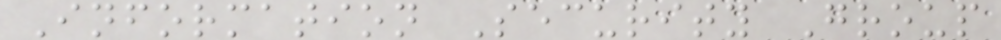Information Security Group
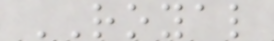ROYAL
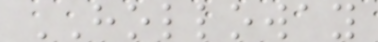HOLLOWAY
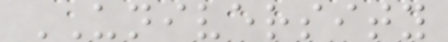UNIVERSITY
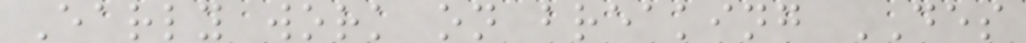Early work on breaking DES
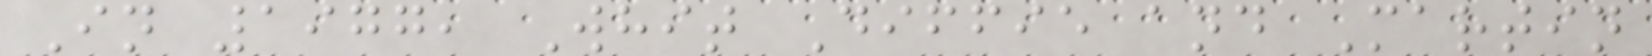In 1977, Whit Diffie and Martin
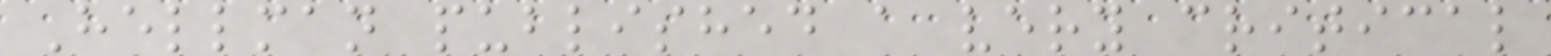Hellman published a very critical
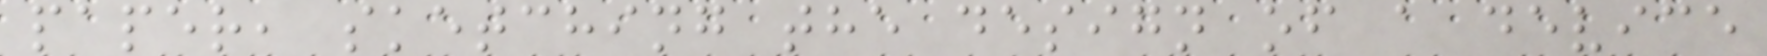paper, sketching the design of a device
